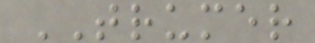TRUMER
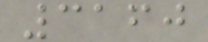3160
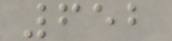652
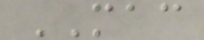MAC
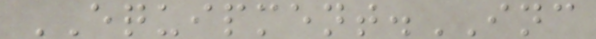EQUIPMENT.INC
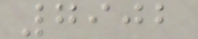7902
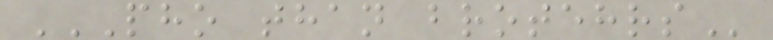PHO THAN BROTEHRS
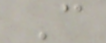C
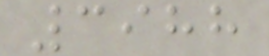3988
